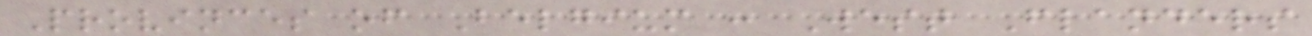Provinces of Belgium : West Flanders
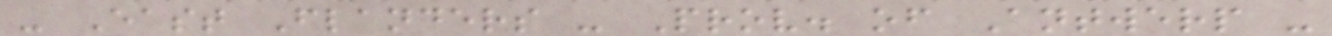- East Flanders - Prov. of Antwerp -
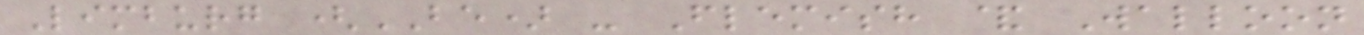Limburg (BE) - Flemish & Walloon
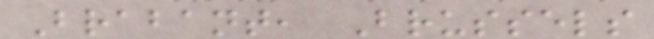Brabant, Brussels
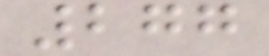277
